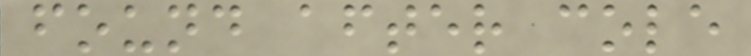found after cole
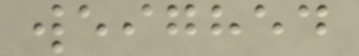weighed
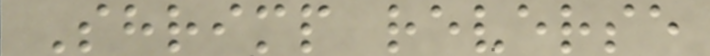Shrimp reverse
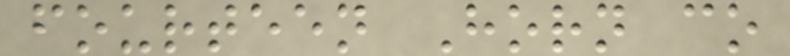fourteen Horn co
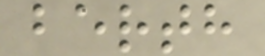berth
